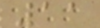11
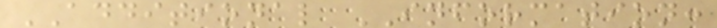ADDITIONAL INFORMATION:
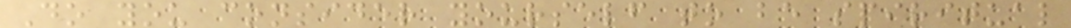Do you consider yourself to be spiritual
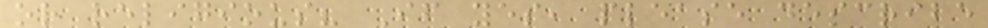or religious? If yes, please describe
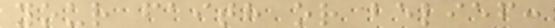your faith or belief:
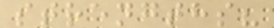strengths?
